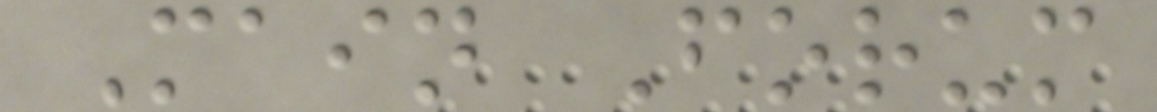Main Forum
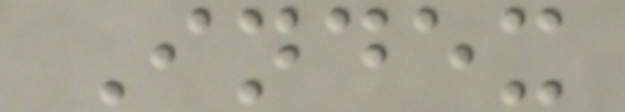Index
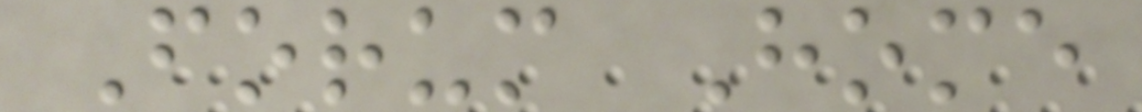Forum Home
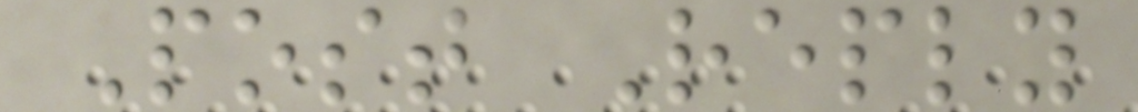Post Reply
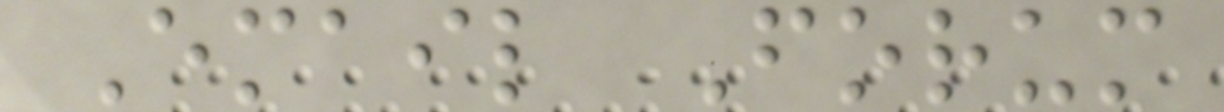Email Forum
